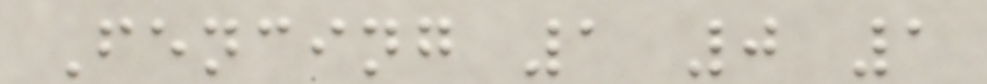Fencing 1 0 1
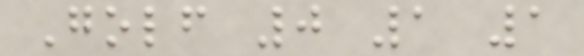Golf 0 1 1
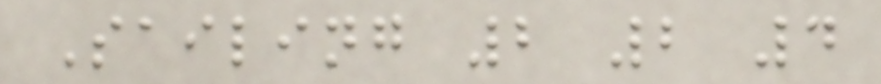Sailing 2 2 4
